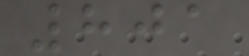801
